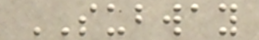SUBWAY
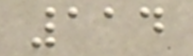114
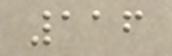116
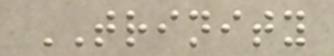TRINITY
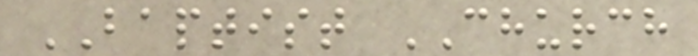BAPTIST CHURCH
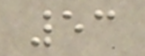53
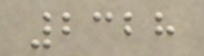2328
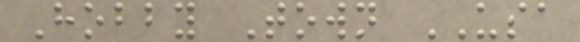Hobby Town USA
